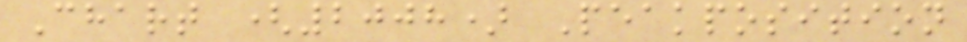Chart (2008) Peakposition
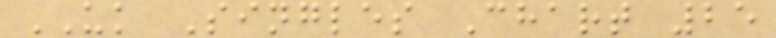UK Singles Chart 25
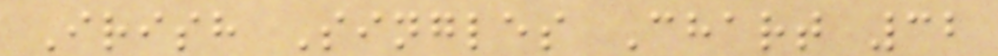Irish Singles Chart 32
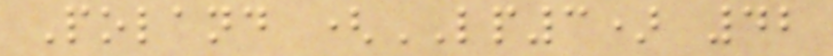Poland (LP3) 42
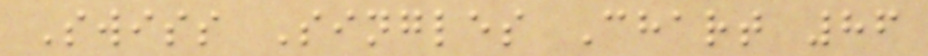Swiss Singles Chart 86
